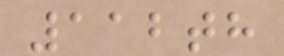112th
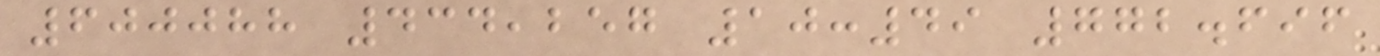600088 434,257 10:49 772.696
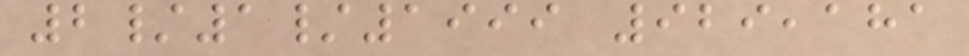2/1/1999 929,181
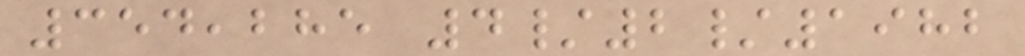354,285 4/2/1982
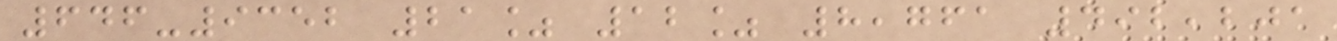646-9352 21% 12% 8,761 492,201
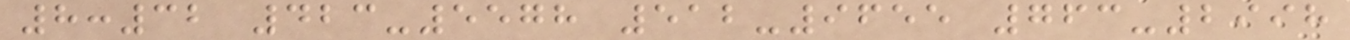8:32 423-5578 512-9655 763-2998
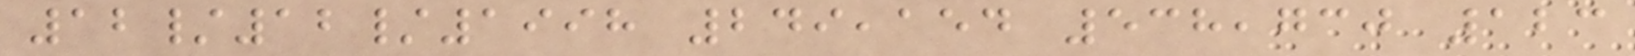12/12/1998 249,154 538,730 123
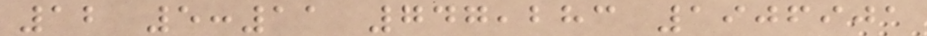12 5:11 747,283 1906901
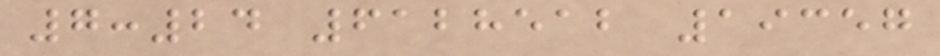7:24 6128512 19357
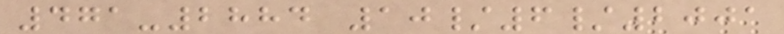471-2884 10/6/2001
